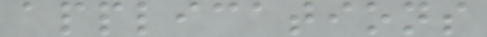applications
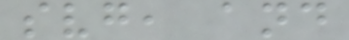svg, and
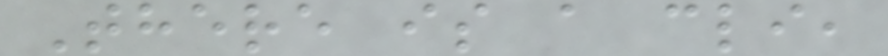There is a cli,
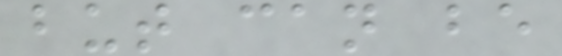but can be
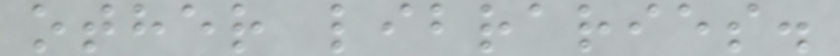other libraries.
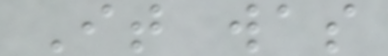It was
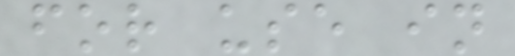for use in
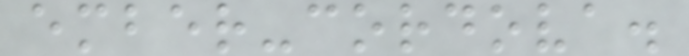ember-cordova.
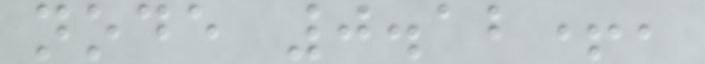node 0.12+,
